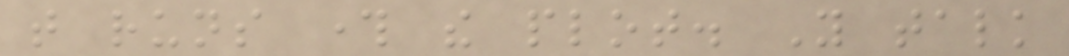that runs through the plot. You talk
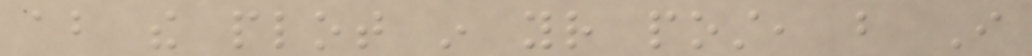about the plot in your post, but I
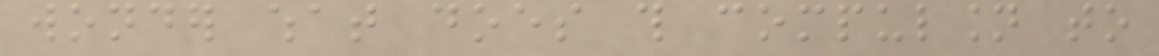wonder what does this compulsion to
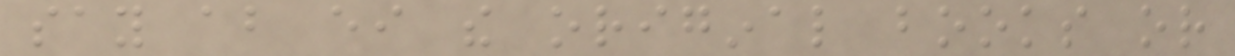say about either the original books or
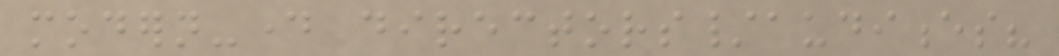modern-day directors/audiences?
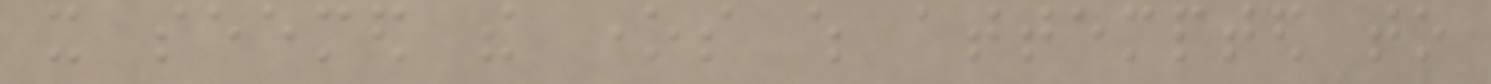it seemed the ones which attempted to
